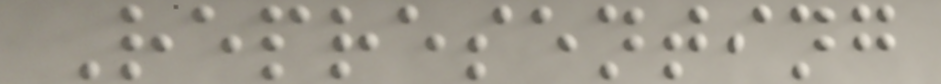Representing
